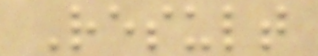Result
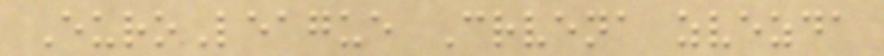EuroLeague Crvena zvezda
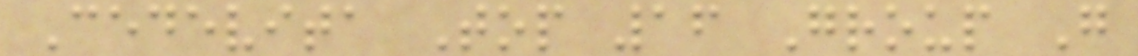Cedevita Top 16 Group G
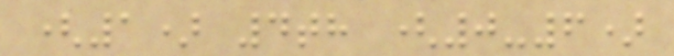(1) 4th (0-6)
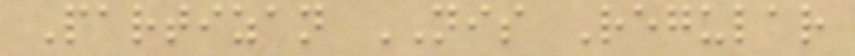Partizan NIS Regular
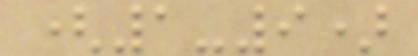(1-9)
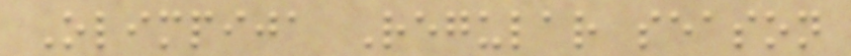Olimpija Regular season
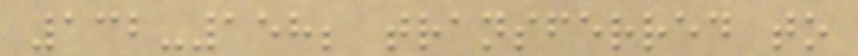132-158; transferred to
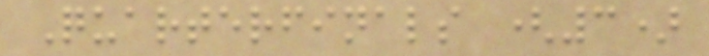Quarterfinals (3)
